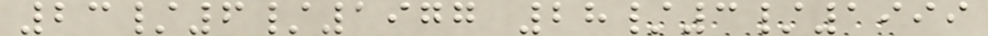23/6/1977 28/3/1999
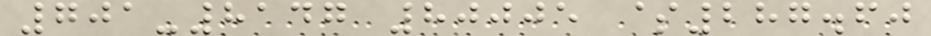701-8147 80005 $287.60
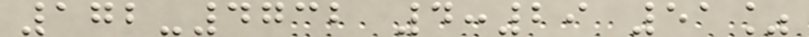172-4732 4:29 51%
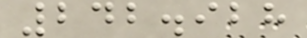242.928
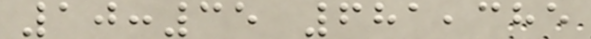10:35 681,385
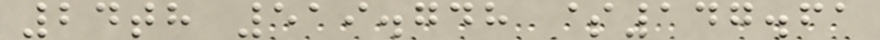24th 519.748 $147.61
